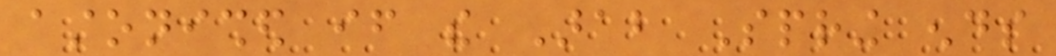astonished if the Arab Spring ends
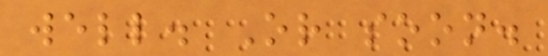well. Or soon.
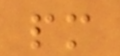pm
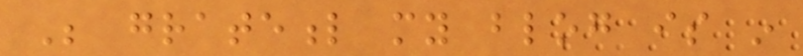Be grateful my blog is in
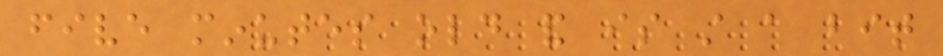five minutes old and is still a bit
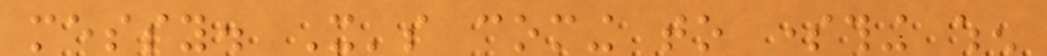messy. It's coming to something when
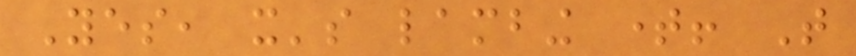Yes, it's lambing time! That
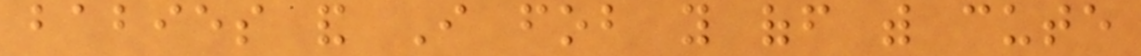babies and I fob you off with cute
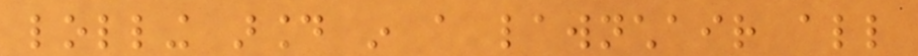lolling around in a lawnchair all
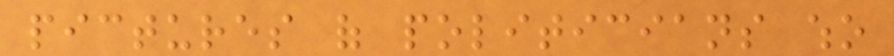pictures of politicians who
